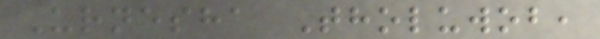Urnesha Tholuwob,
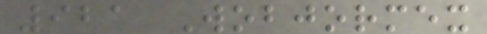921 Wobjormex
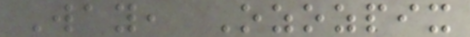Way, Ozozpix
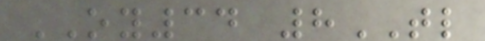OY34 8TL
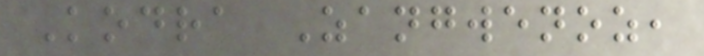Kodra Zangwenoz,
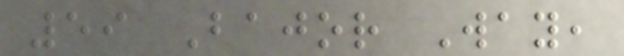59 Bajor Way,
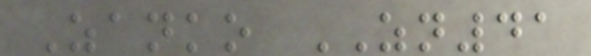Zanko ZN41
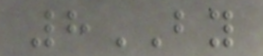8BY
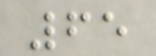65
